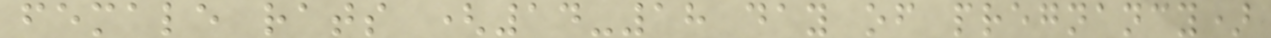female rats (14-18 day of pregnancy)
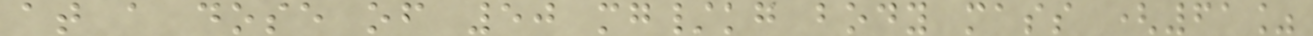at a dose of 50 mg/kg body mass (61%
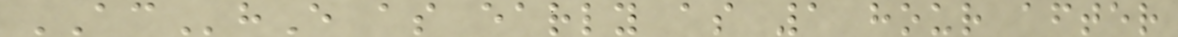AChE as early as 1 hour after
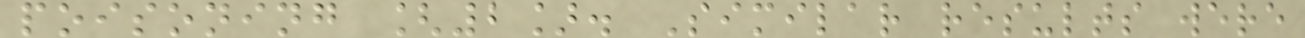poisoning [2]. Similar results were
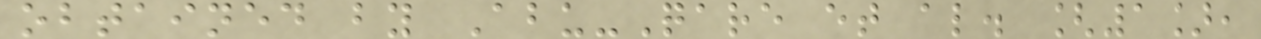obtained by Abu-Qare et al. [1],
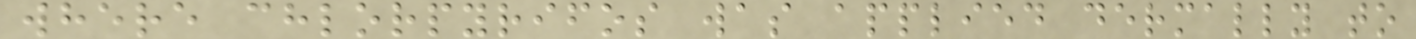where chlorpyrifos was applied dermally to
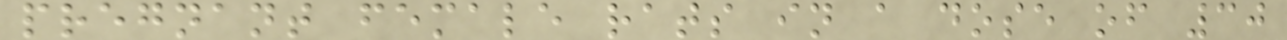pregnant female rats in a dose of 30
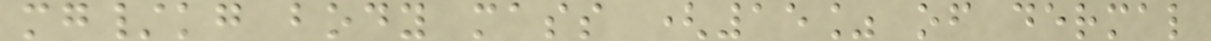mg/kg body mass (15% of dermal
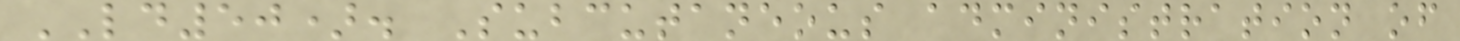LD50). Subcutaneous administration of
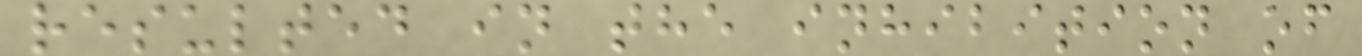resulted in the inhibition of
